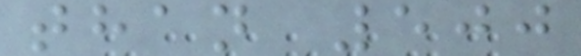than 500
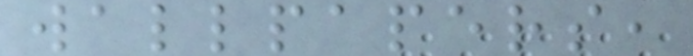wallpapers,
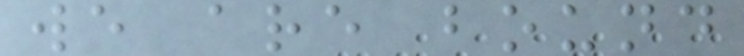we are bound
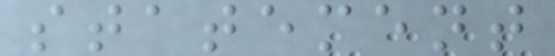statement
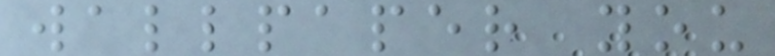wallpaper you
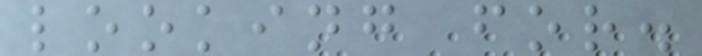looking for.
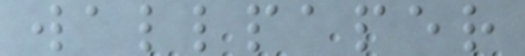wallpaper
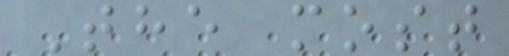The most
